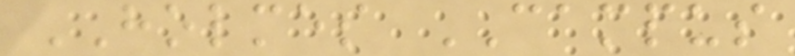HOLMES CAMPUS
